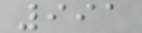991
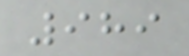989
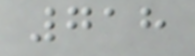718
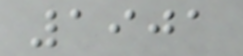1901
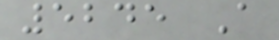5245 A
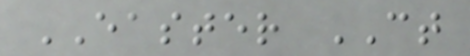EASTER CT
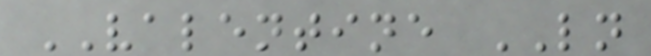VALENTINE LN
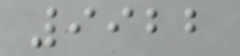9922
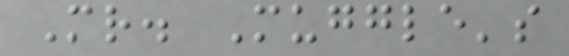Mr. Muggle's
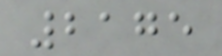2175
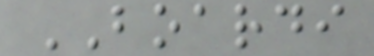BOARDI
